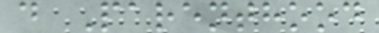d Parenthood
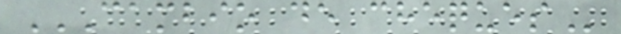CAMBIO DE CHEQUES
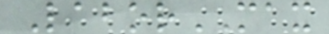LaborMAX
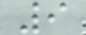9
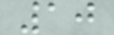10
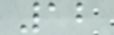12
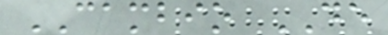CAMBIO DE
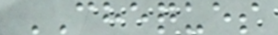CHEQUES
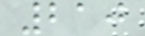210
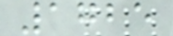1725
